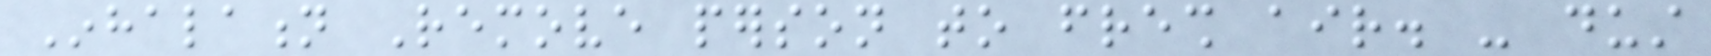Inhalation Remove person to fresh air. - dust
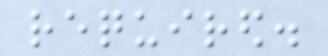required.
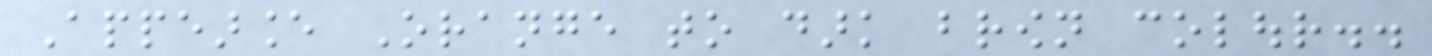Appearance Orange to dark brown colour..
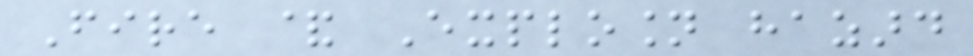Fire & Explosion hazard
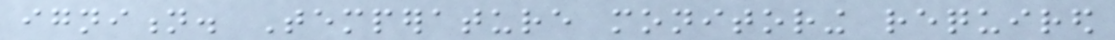ignition. Temperature monitoring required
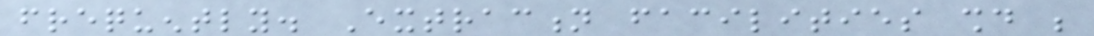frequently. Extraction facilities should be
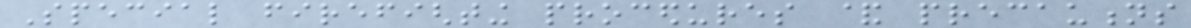Special firefighting procedures & precautions
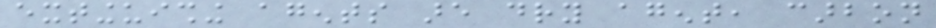extinguishing agents are dry agent, carbon
